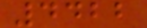4422
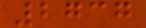2737
